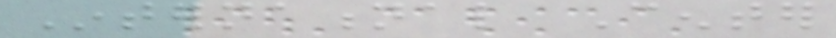International Center
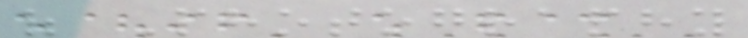of Photography
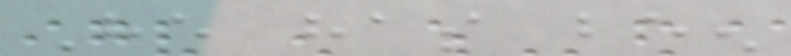He has been
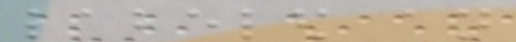labeled an
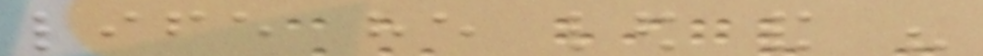life he led and his
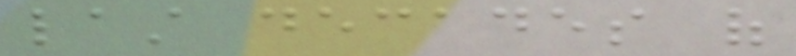last decades of
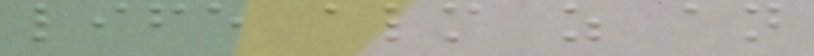life almost as an
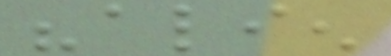"alien
